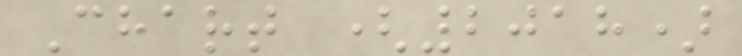Chart (2018)
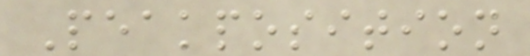Peakposition
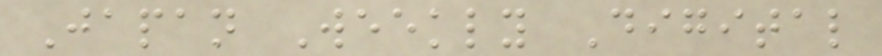Japan Weekly Digital
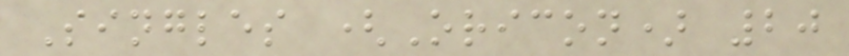Singles (Oricon) 20
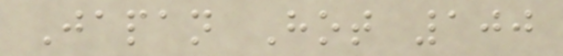Japan Hot 100
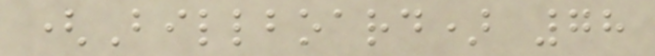(Billboard) 78
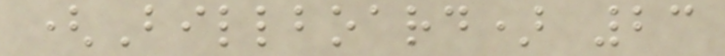(Billboard) 23
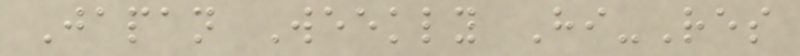Japan Weekly Hi-Res
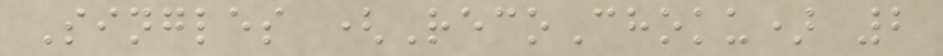Singles (RecoChoku) 2
